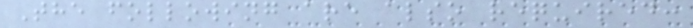The following are also required:
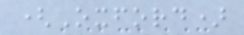(Oxford)
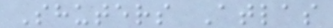Shuters Atlas
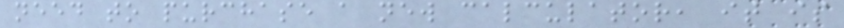need to purchase a new calculator, it is
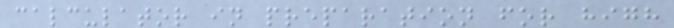calculator in preparation for high
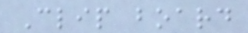Clip board
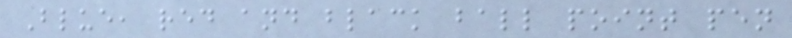Blue, red and black ball point pen
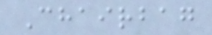Chairbag
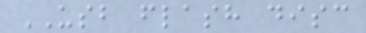USB flash disc
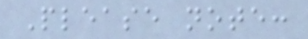Please note:
